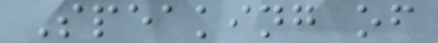Speaking of
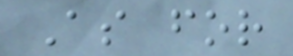As for
